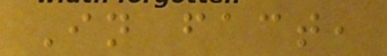In fact,
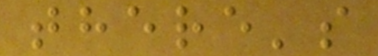there's
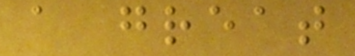a great
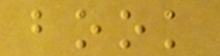book
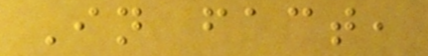In fact,
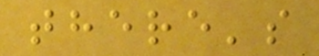there's
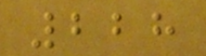228
